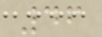46
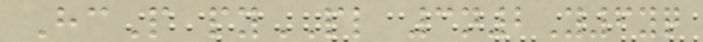HcP pyPL 3n2Y6yq
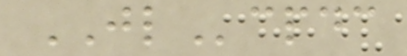JLcpdc
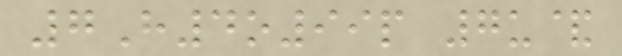7H4o99p 7u&
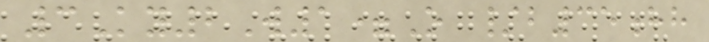3Ky2W1=O /b35hh
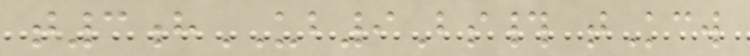t3hUB9Bs# tKcw
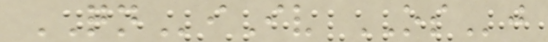QNiIv OSj
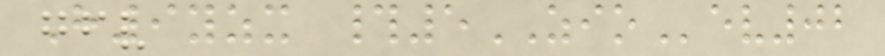H9yzx #5ZIOev02
